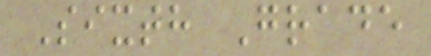Sixth Grade
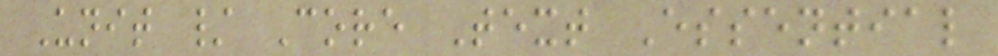Unit / Core Text Essential
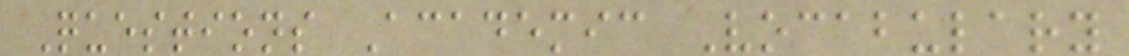Questions Academic Vocabulary
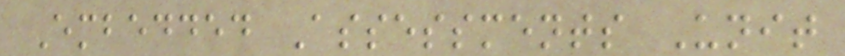Embedded Assessments Unit
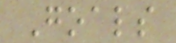Goals
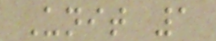Unit 1
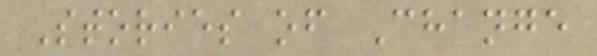Stories of Change
